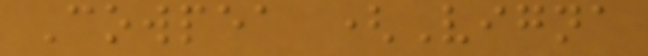Cowpea (Vigna
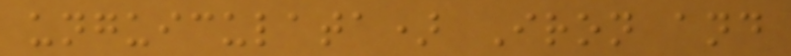unguiculata) Iron and
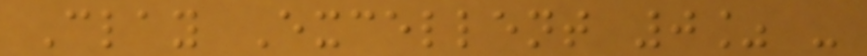Clay Excellent 0% -
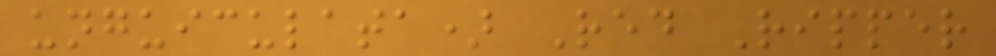unguiculata) Red Ripper
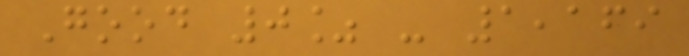Good 0% - 1,169
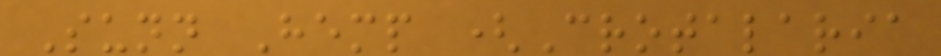Sunn Hemp (Crotalaria
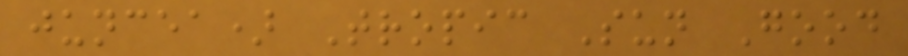juncea) Tropic Sun Good
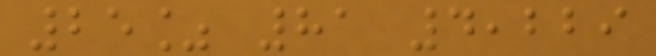25% 81 4,229
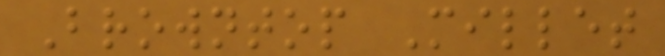Browntop Millet
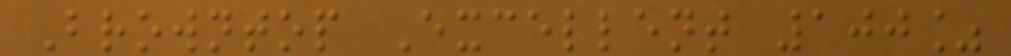Browntop Excellent 100%
